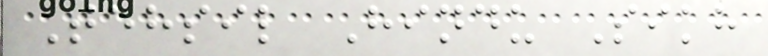Tehsil Hindu Sikh
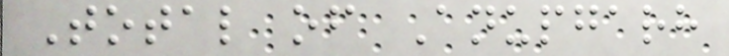Total of Anupgarh
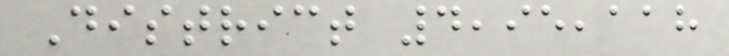District 4,95,118
